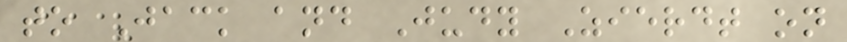to Jack and Judy Zierdt on
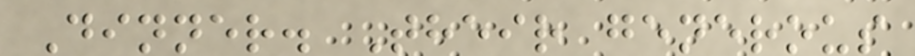Dinner. Their generous
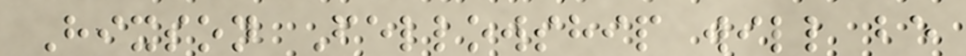Hixson Fellowship will be
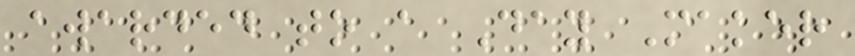awarded to a Day Maker
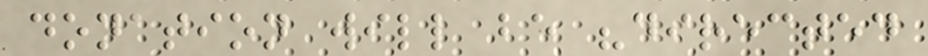donation will be "directed
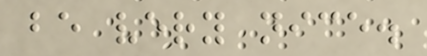be very nice.
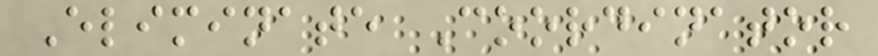Eliminate Coordinator
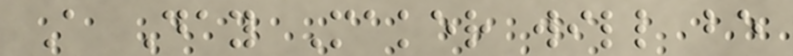A Day Maker will be
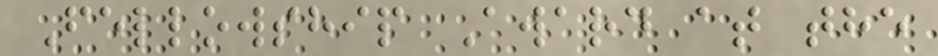Fellowship Award at the
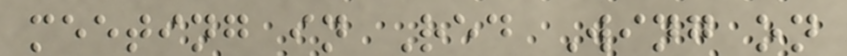meeting in Red Wing on
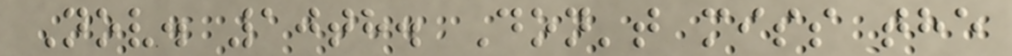Nov. 10th. Don't miss the
